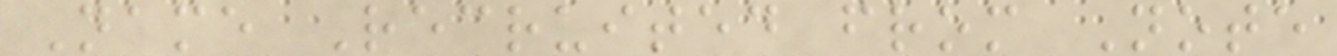Name Recruited from Note
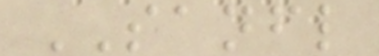SANFL
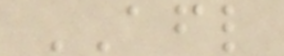AFL
